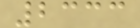2333
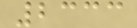2333
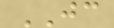JC
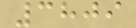3809
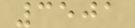3501
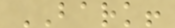BARK!
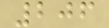206
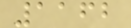1162
